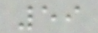59
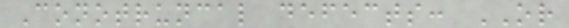Conotruncal defects: OR
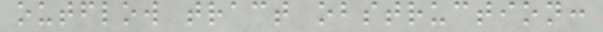outflow tract obstruction:
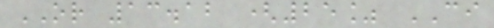OR 13.12 (25% CI
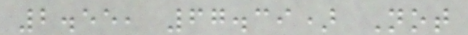2.55, 67.39) Not
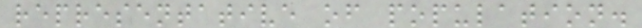representative of population.
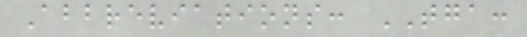Abbreviations: TGA:
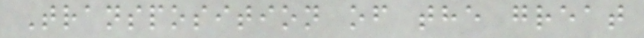Transposition of the great
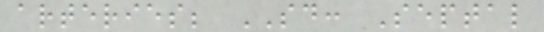arteries; SD: Septal
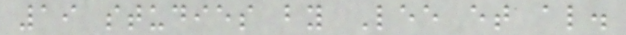19 studies by Lee et al.
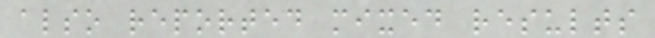also reported mixed results
